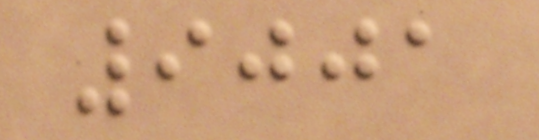9001
